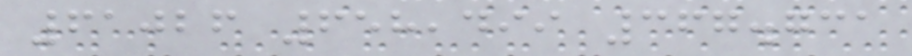61026 658,499 367.731
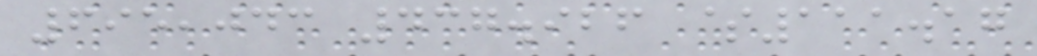695,043 437.926 $111.17
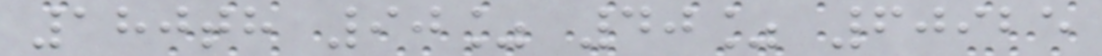180th 90% 40% 60925
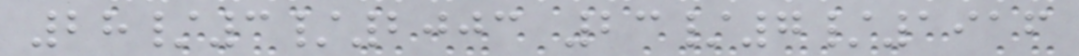28/3/2003 23/7/1916
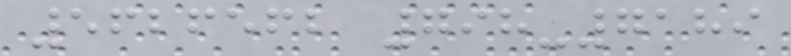5626562 798-7189
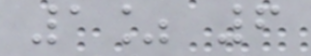1% 6
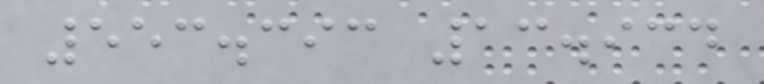553.393 13.934
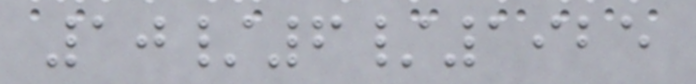10/6/1925
